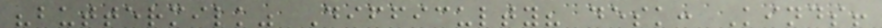"buttermilk" Difficulty? desk: Kinds!
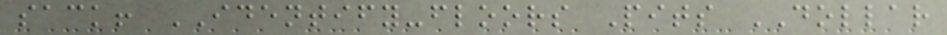sack! IDENTIFY-floors Pits DOLLAR
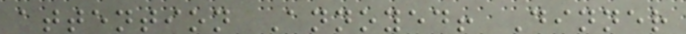attention Annoyed! Dinner
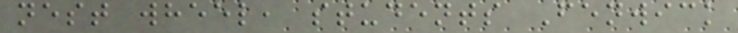nest wheel, students Fenwick
